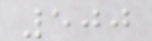500
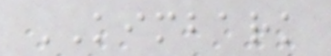KIMBARK
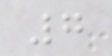7
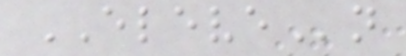ELEVEn
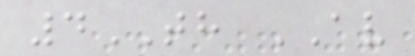4TH AV
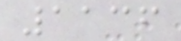1136
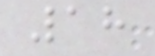18
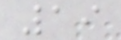19
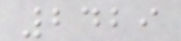2429
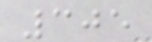305
